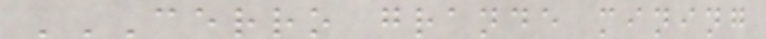CERRO GRANDE MINING
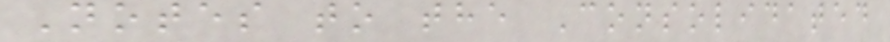Notes to the Consolidated
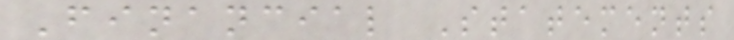Financial Statements
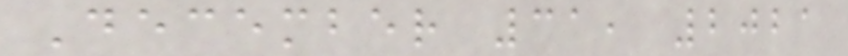December 31, 2021
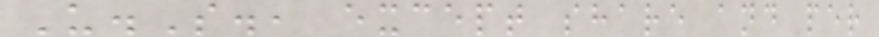U.S., except share and per
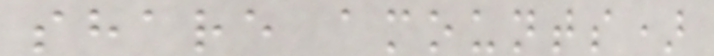share amounts)
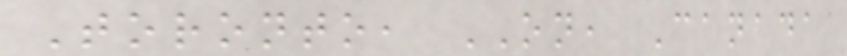Toronto, ON, Canada
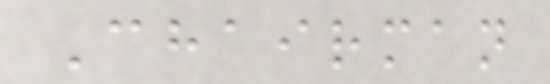Chairman
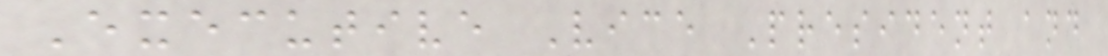Executive Vice President and
